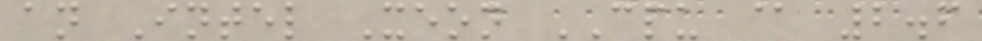an Intel Xeon CPU @ 2.6
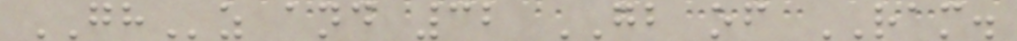GHz and 32 GB of RAM.
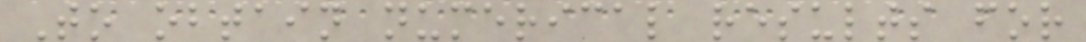To obtain numerical results for
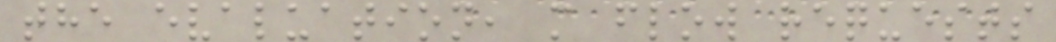the evaluation, m flow requests
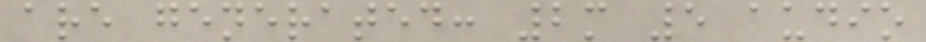are generated: 2m 5 audio
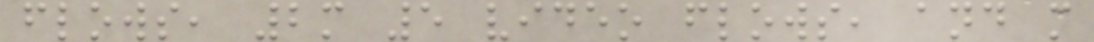flows, 2m 5 video flows, and m
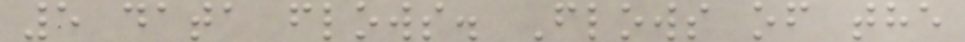5 data flows. Flows of the
